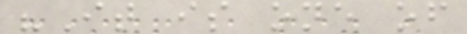"It is one of
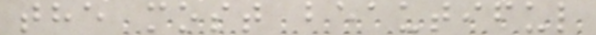the most beautiful
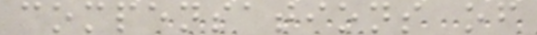compensations of
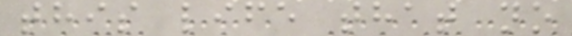this life that no
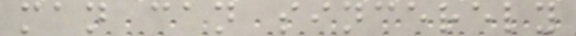man can sincerely
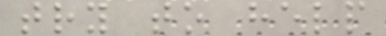try to help
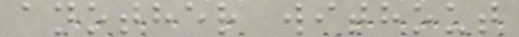another without
